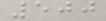500
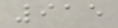915
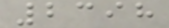2398
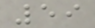59
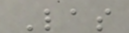Las
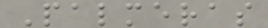Palmeras
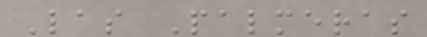Las Palmeras
